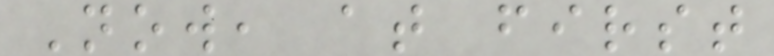Now, at first
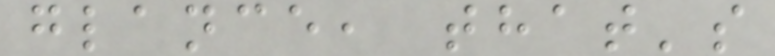glance, that's
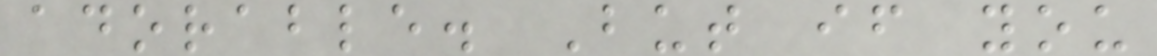adorable. But if you
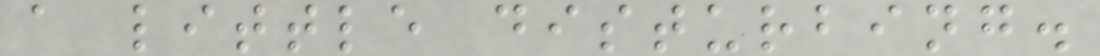a little disturbing.
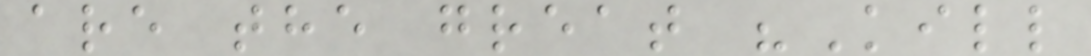are the great "Kill
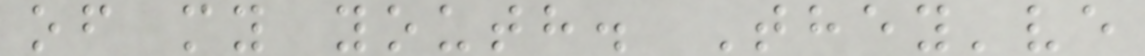of my youth. They've
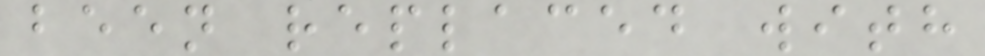been replaced with
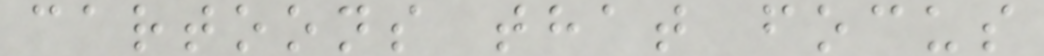cartoons that focus
